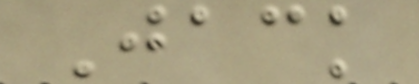Jack
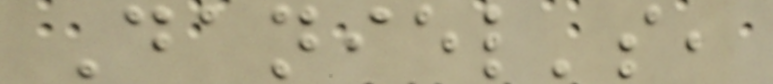Daniel's,
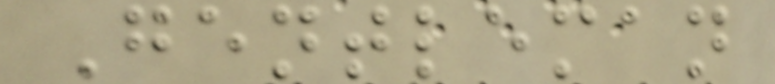Gentleman
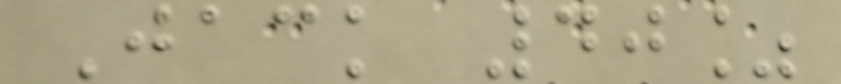Jack 40%
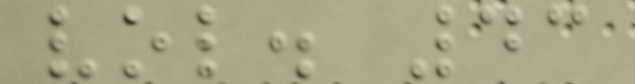vol. 43
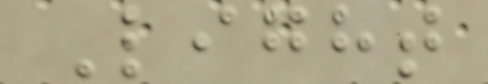Light
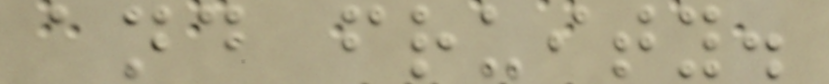and fruity.
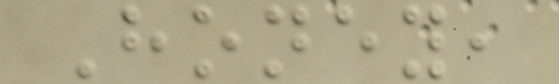Honey,
